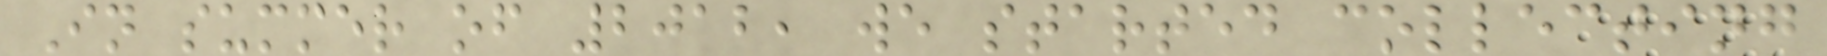In summer of 2012, we started collecting
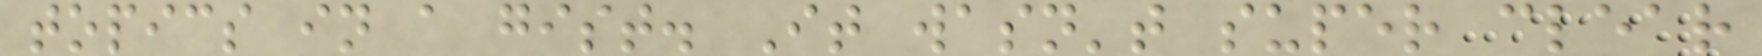topics in a gist. It wasn't super clear
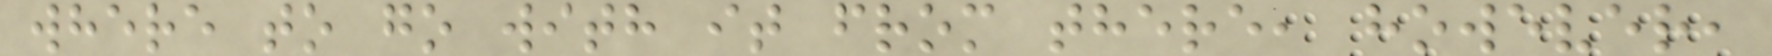where to go with it from there, however,
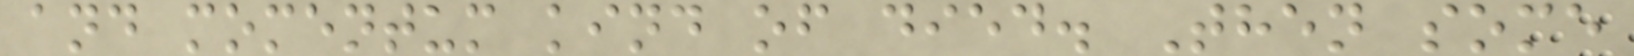and momentum kind of died. Then some
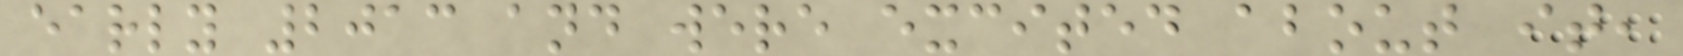early 2013 and were excited about it,
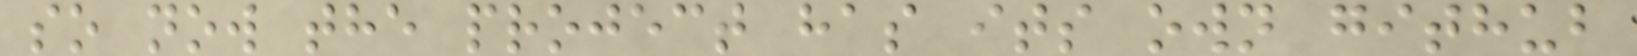so now the project has its own github
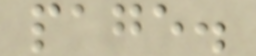page.
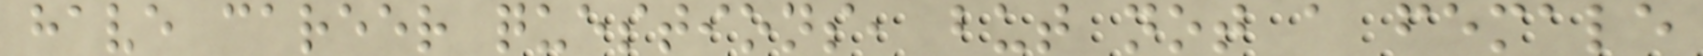have career questions, but not a female
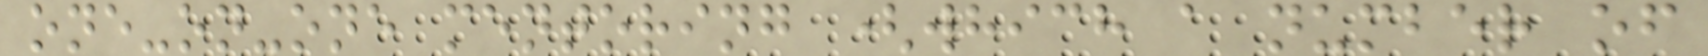one-on-one mentoring (which a number of
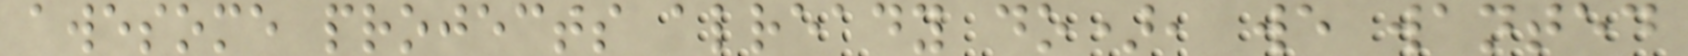awesome projects already do), we wanted
